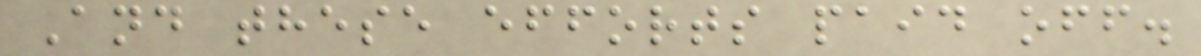And these efforts paid off.
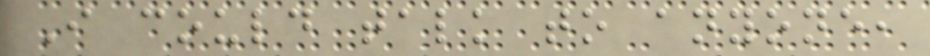I could talk to anyone,
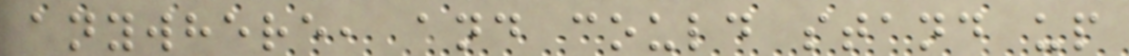anywhere, and could stand up
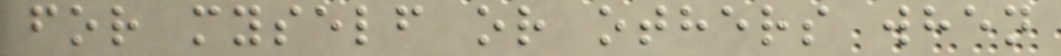for myself or others when
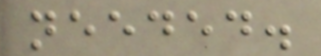needed.
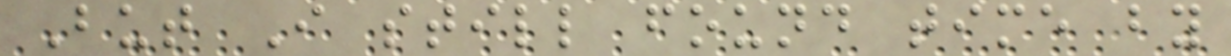But I still found time by
